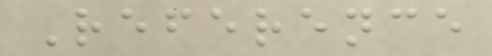Reference
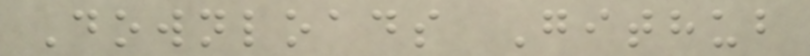Downloads Github
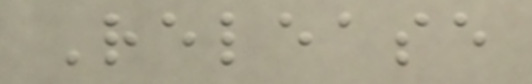Release
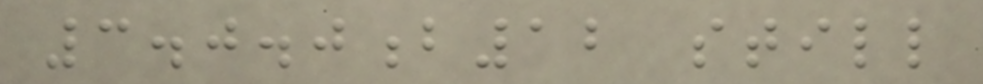3.0.0b12 still
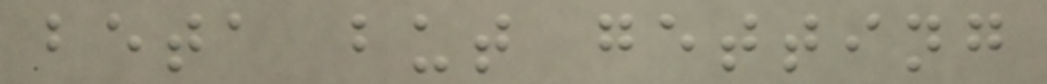beta but getting
